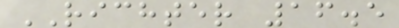RICHTER 16.5
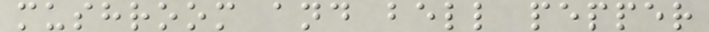mushroom and bell pepper
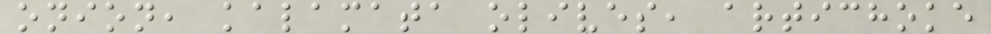onion, kalamata olives, artichoke
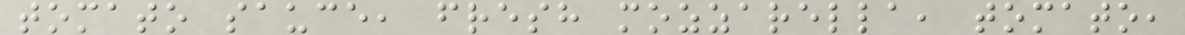tomato sauce, fresh mozzarella, tomato,
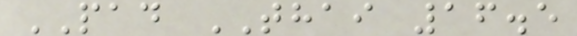PAD THAI 16.5
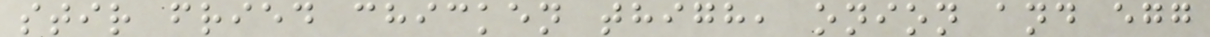stir fried chicken thigh, onion and egg
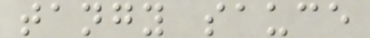tangy sauce
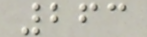263
